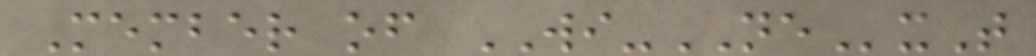Member of WI-NExT
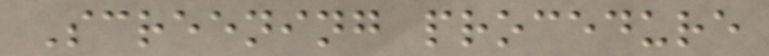Screening procedure
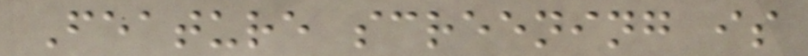Feature screening is
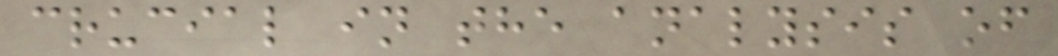crucial in the analysis of
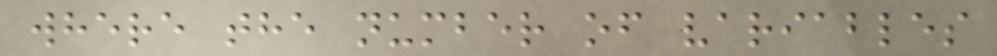where the number of variables
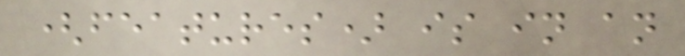(features) is in an
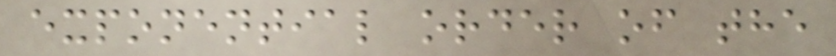exponential order of the
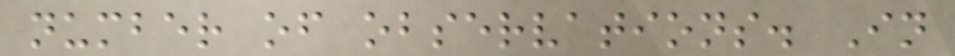number of observations. In
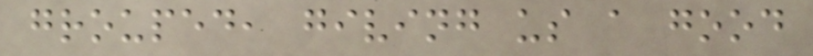grouped, giving us a good
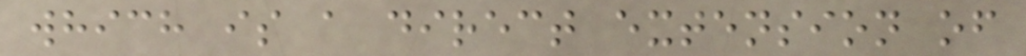which is a direct extension of
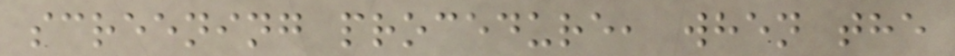screening procedure, when the
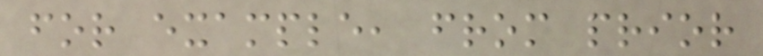for example, from prior
